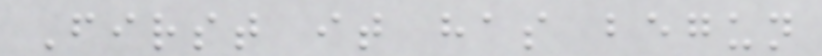First it has begun
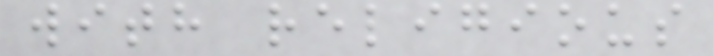with religious
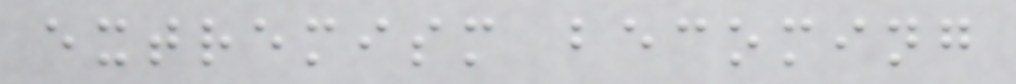extremism becoming
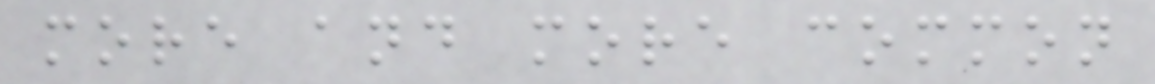more and more common
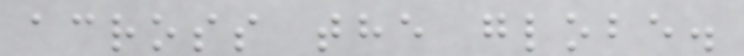across the globe.
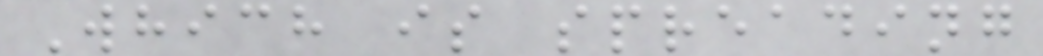Which is spreading
